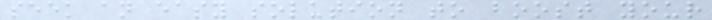seek an easy solution to boost your
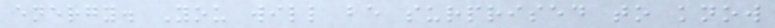energy. You will be surprised to know
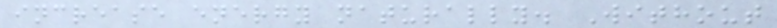increase energy naturally. Without
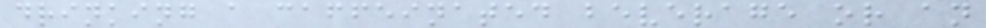drinking a caffeinated beverage or an
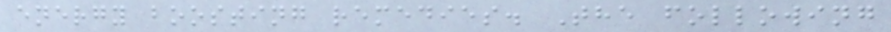energy boosting remedies. The following
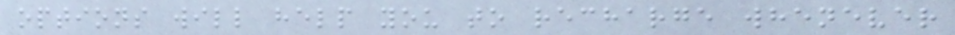options will help you to recharge whenever
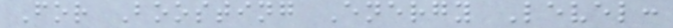For Boosting Energy Level:
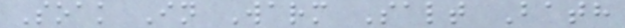Soak In Warm Salt Bath
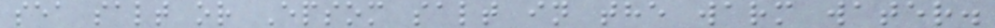sea salt or Epsom salt in the warm water.
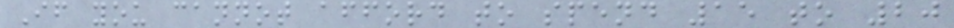If you cannot afford to spend 15 to 20
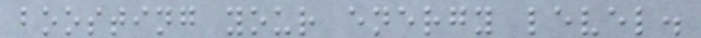boosting your energy level.
